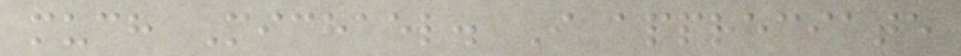much Michael. I appreciate
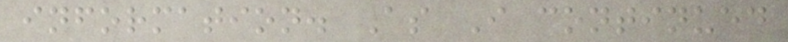information. As I continued
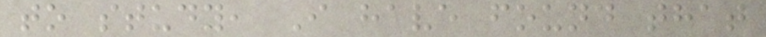to study, I have found that
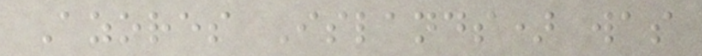Azores Islands) was
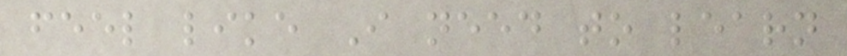feel like I need to learn
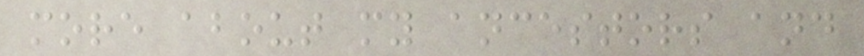more about my ancestors and
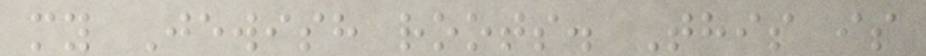my Jewish roots. This is
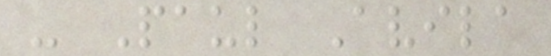- Paul Avila
